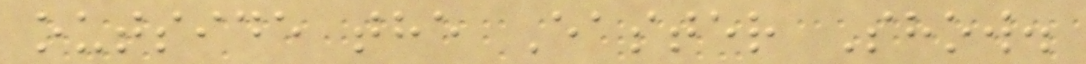outside the Easter Show.
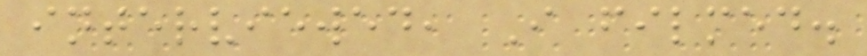interviewed, I filmed.
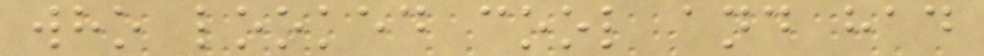who looked cool and had
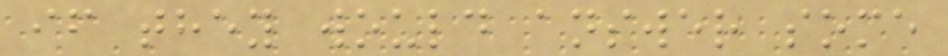if they would answer some
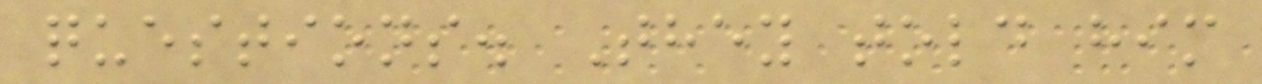questions. They told him
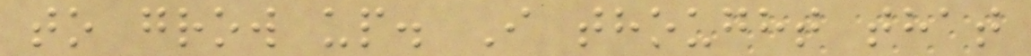to grow up. I thought that
